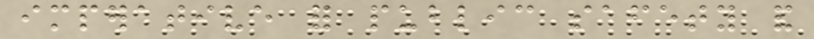imperative for public safety and
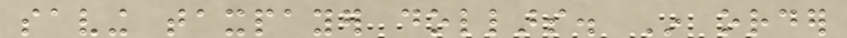saving taxpayer dollars. In order
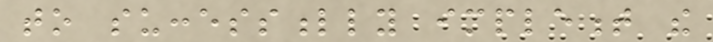to successfully implement the
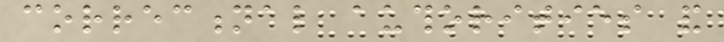correctional authorities and
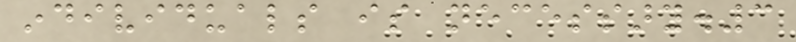individuals is necessary.3
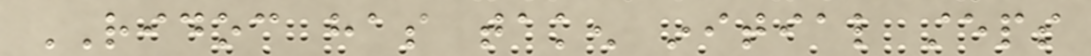RIDOC has taken initial steps
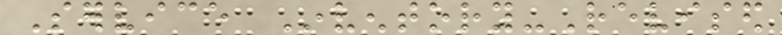Service Inventory-Revised
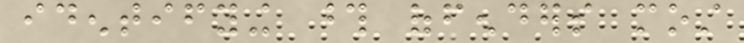identifying those offenders most
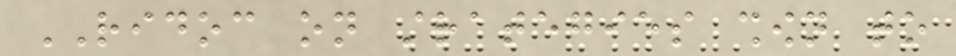RIDOC on strategies shown to
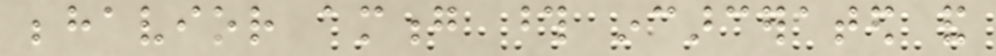behavior among those incarcerated and
